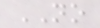NO
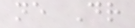ne Dr
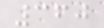360
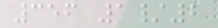356 1/2
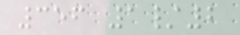356 1/2
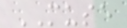MUSE
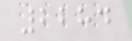2284
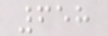658
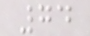74
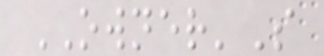OWNER'S
